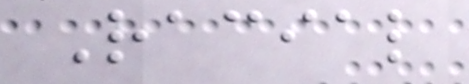Racial
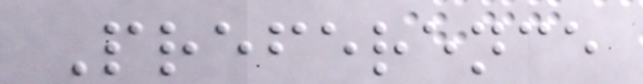Preference
